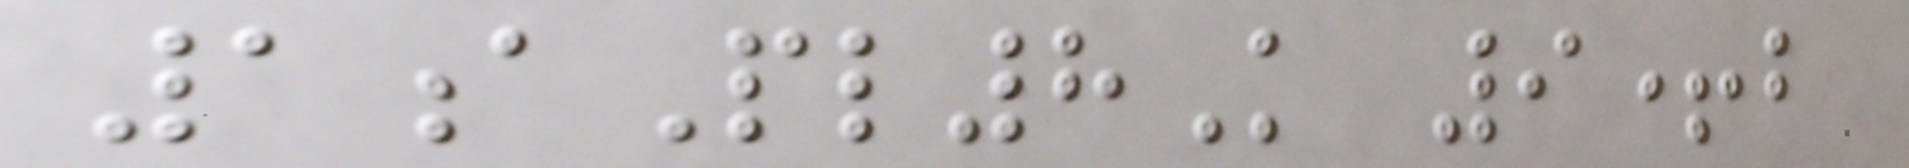1aPl8K 9+b
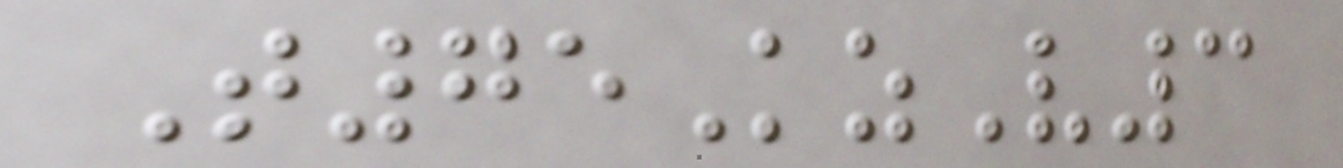T75KzV3
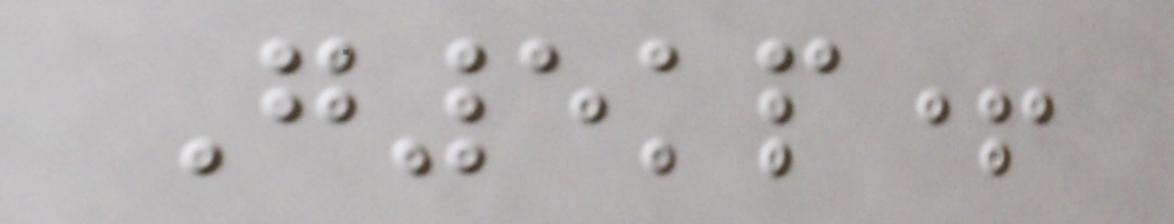G5kp+
